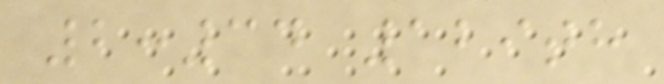2:34 129th
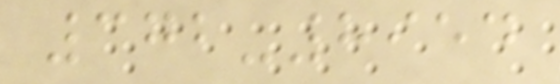372-8954
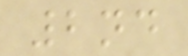2nd
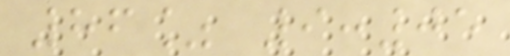86% 9:05
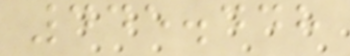445.448
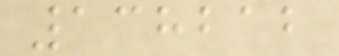138212
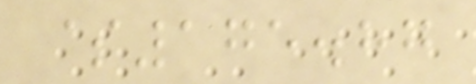$175.87
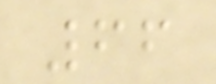66
